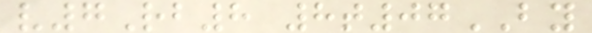v7Rb8 8t07BY
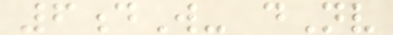6dW- dNv
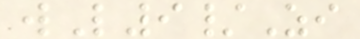wL9/Zi
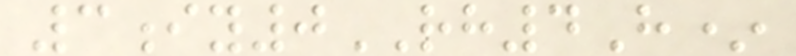3iy0RH4H*
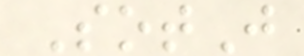SotJ
